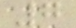7
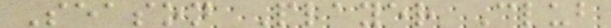Season Player Club
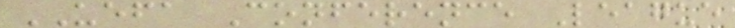UEFA Conference League
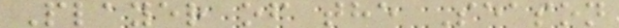Player of the Season
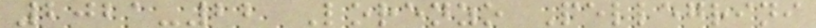2021-22 Lorenzo Pellegrini
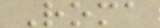Roma
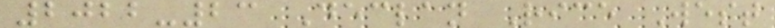2022-23 Declan Rice West
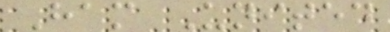Ham United
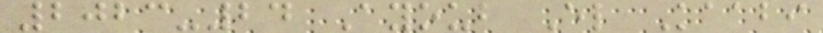2023-24 Ayoub El Kaabi
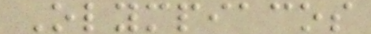Olympiacos
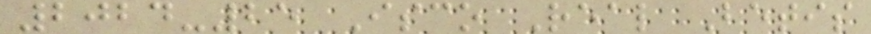2024-25 Isco Real Betis
